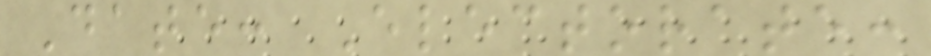Date: Electorate:
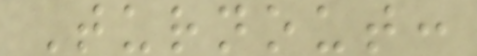Turnout:
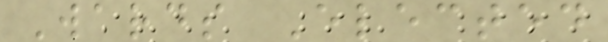Wards Elected
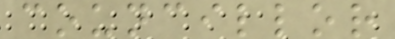councillor
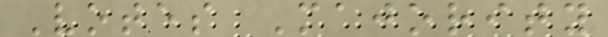Votes Majority
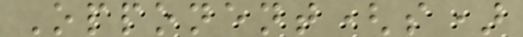Opponent(s)
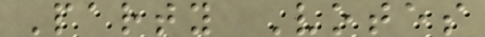Party Votes
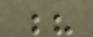?
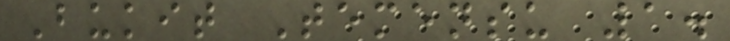Bukit Temensu 1.
